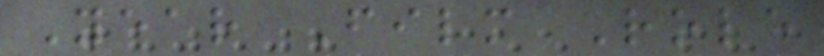Year Film Role
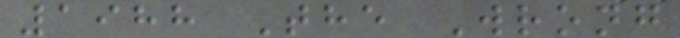1988 The Wrong
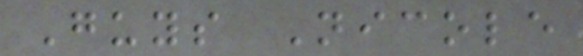Guys Nicole
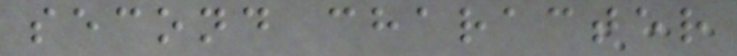second character
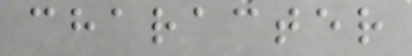character
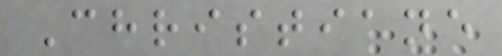Christiane
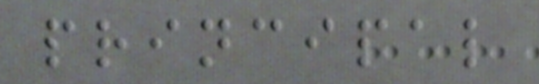principal
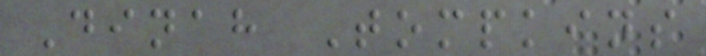Dinah Tompkins
